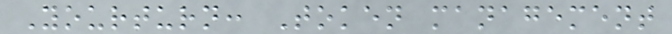Yourturn: Token management
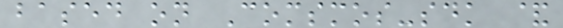based on Comsmos-sdk &
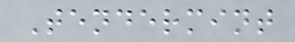Tendermint
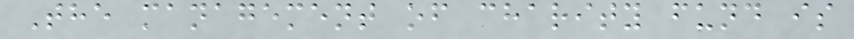The management of charity fund is
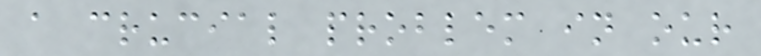a crucial problem in our
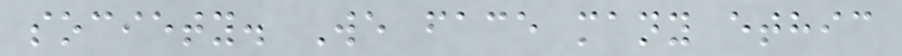society. We face many ethic
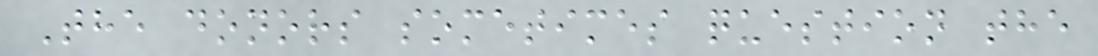The donors sometimes question the
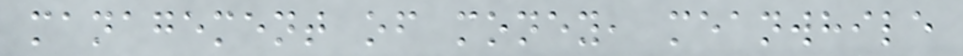management of money, meanwhile
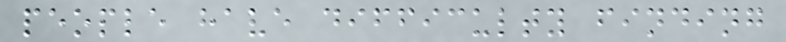people have difficulty finding
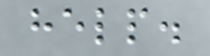help.
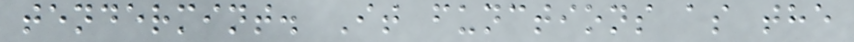tendermint. It functions as the
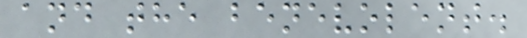and the benevolent.
